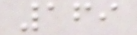169
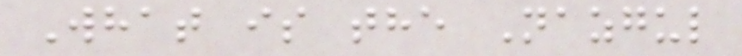What is the Nazgul
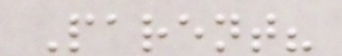Parent?
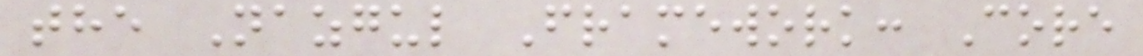the Nazgul Framework: Core
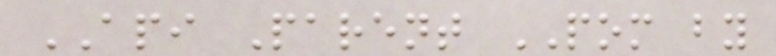API Parent POM by
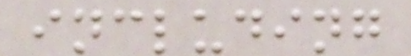including
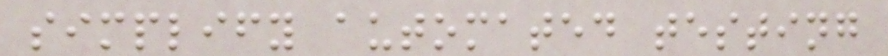simplify automated testing
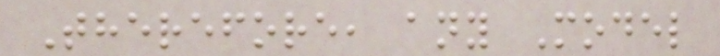Therefore, any Model
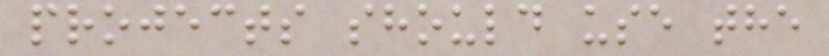projects should use the
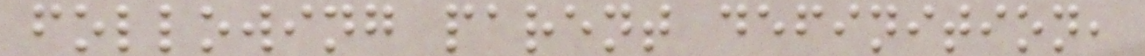following parent definition,
